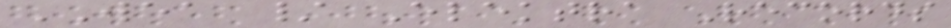WEA / Elektra Records
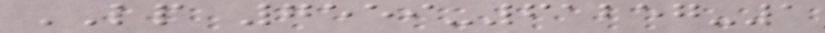LP 7559-61257-1
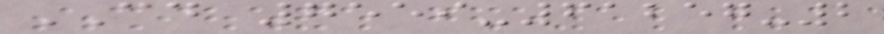CD 7559-61257-2
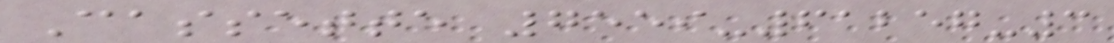Cassette 7559-61257-3
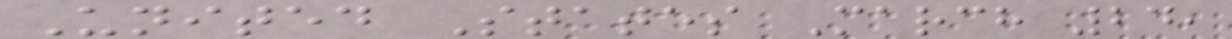United States March 24,
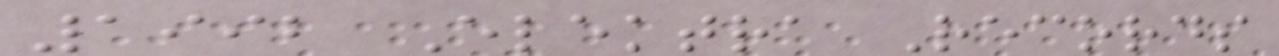1992 Elektra Records
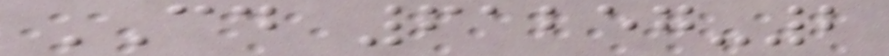CD 61257-2
